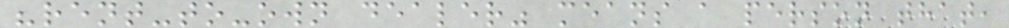"rent-to-own dealer" means a person that,
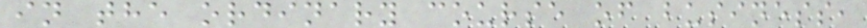in the ordinary course of business,
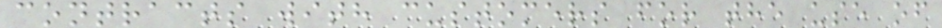contracts with customers for the use of
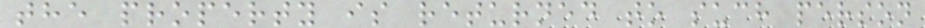the property is returned to such person
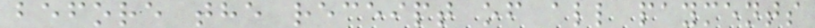before the receipt of all payments
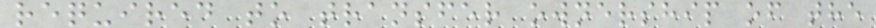required to transfer ownership of the
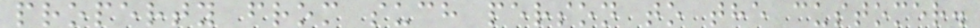property from such person to the customer.
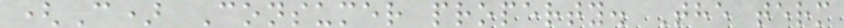(C) Consumer property. The term
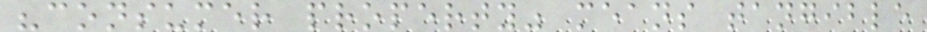"consumer property" means tangible
